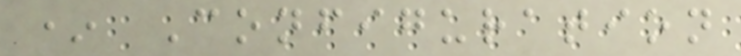* Configuration
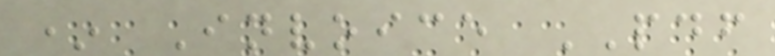* Invoice PDF
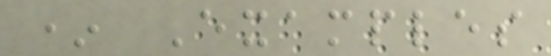* Examples
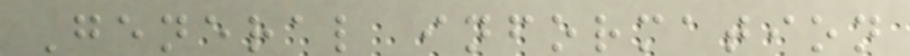General information
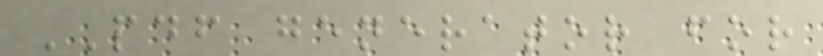PDF generator for
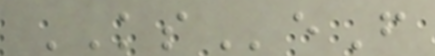KSeF
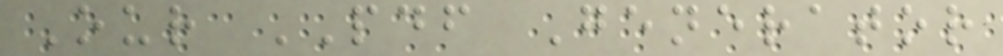Our PDF Generator
